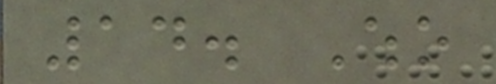14. Who
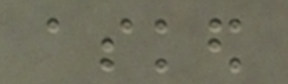asked
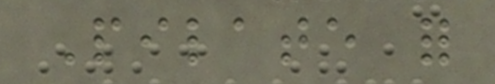Pilate for
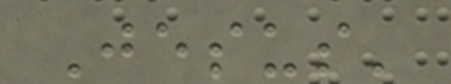Jesus'
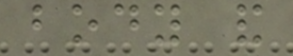body and
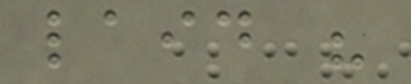laid his
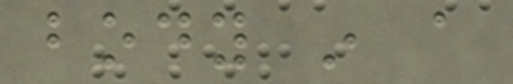body in a
